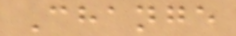Change
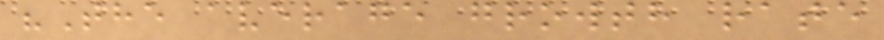"The average growth rate
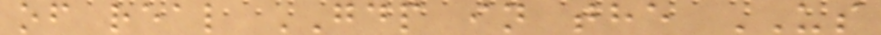of real GDP in the US
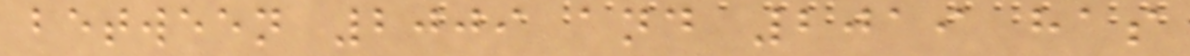between 2009 and 2019 has
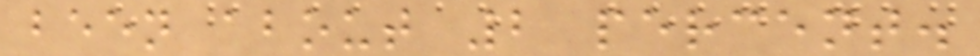been about 2 percent.
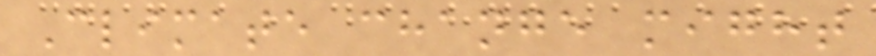Climate change might
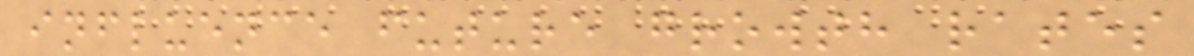influence future growth rates
